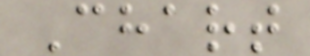Chart
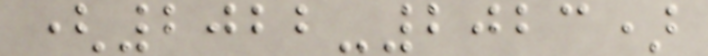(2022-2023)
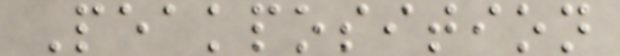Peakposition
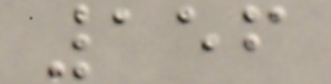156
